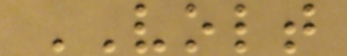VOLT
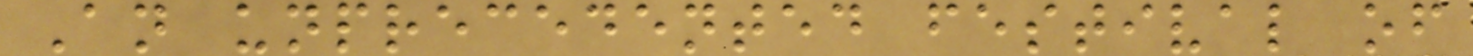An unprecedented festival of
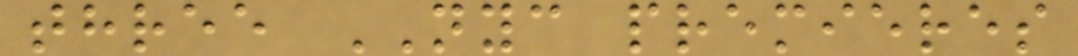three NYC premieres
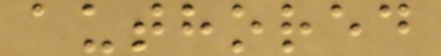authored
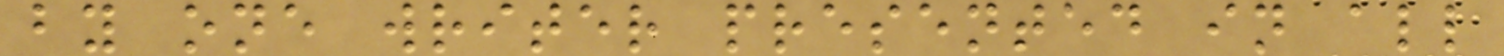by one writer presented in all
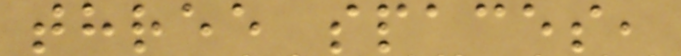three spaces,
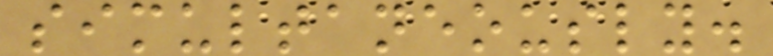simultaneously.
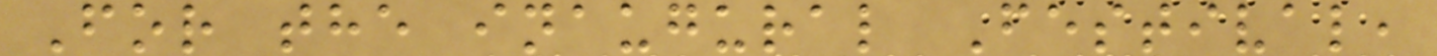For the inaugural Festival,
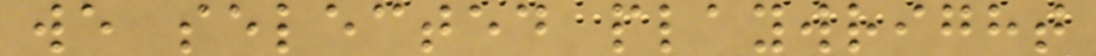we selected playwright
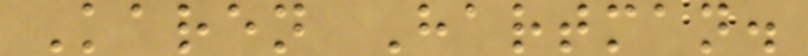Karen Hartman.
